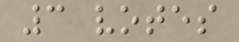3 votes
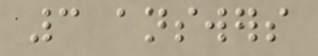3 answers
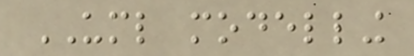UML modelling
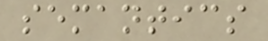semantics
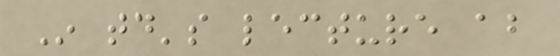In today's lecture about
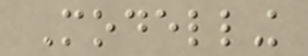Modelling
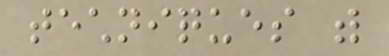techniques with
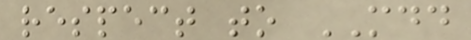respect to MDD
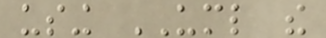using UML the
